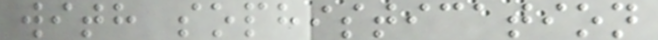with sophistication
